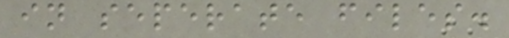in seperate files.
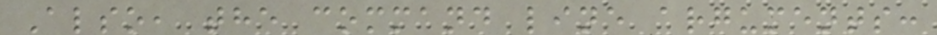Also, the command line arguments:
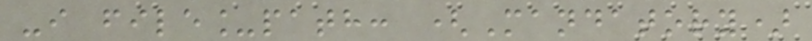-i file_path: (Mandatory)
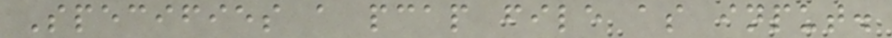Specifies a pcap file as input.
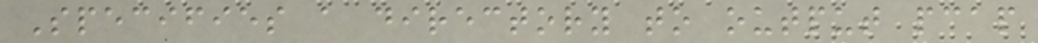Specifies a directory to output pcap
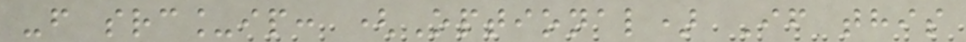-f src_ip: (Optional) If this
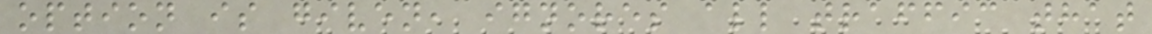option is given, ignores all traffic that
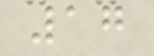17
